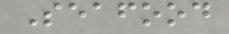Seafood
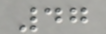47
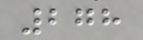278
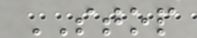STOP
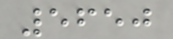5650
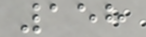158
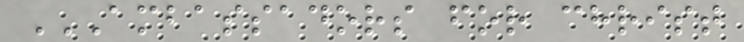AMBASSADORS FOR CHRIST
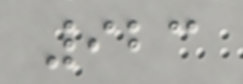923
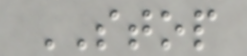STOP
